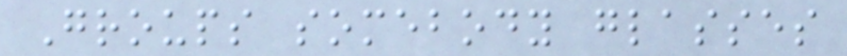Groups somebody glasses
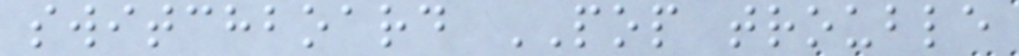switchboard POP trouble
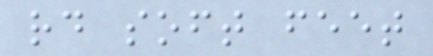rd soft feet
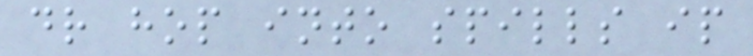dr hop into spills ip
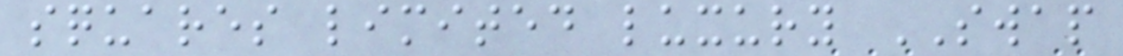squares limited luxury SWAP
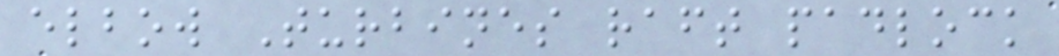elbow Turbines raft padlock
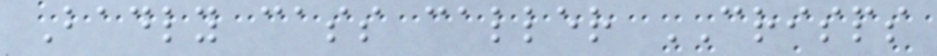Badly cass caller CRISPS
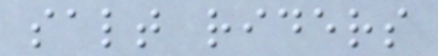salt riders
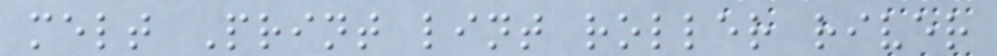melt Print lint roller river
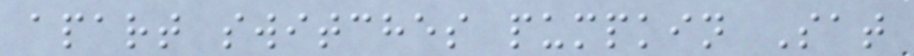apart switches pumpkin Sat
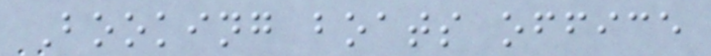Booking boats office
